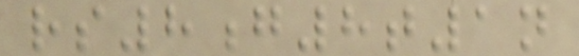rs8g8t1n
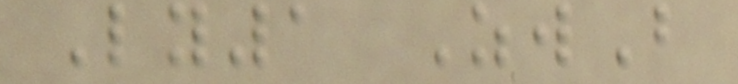Ly1 ZwB
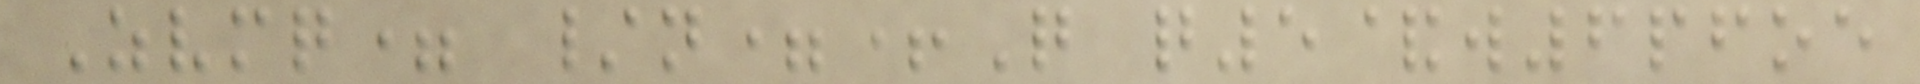Zvmq= /n=+Q q5&w6pfoe
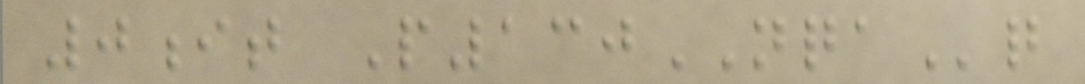0it P130NQAq
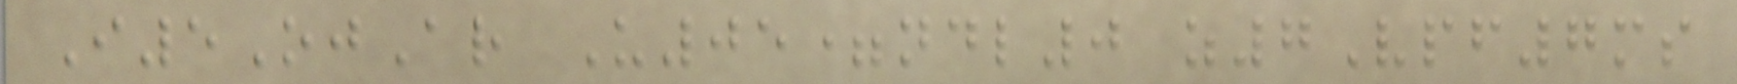I5OjAr U05=ndl0 z7Vpf7ms
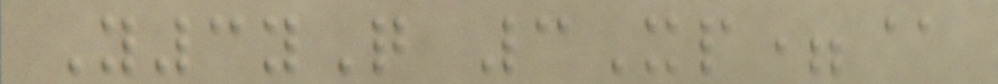Y3yQ 3Xp=@
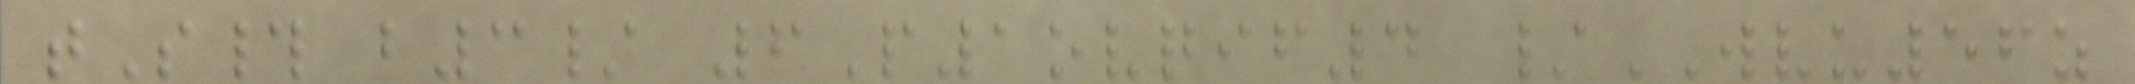tS# b3/ 6P1ovqif4 /WVU56z
